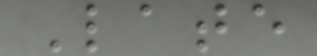Late
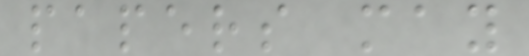papers may
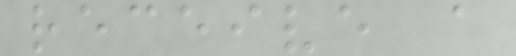receive a
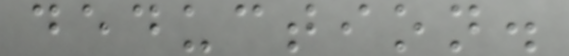deduction.
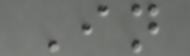In
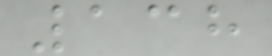138
